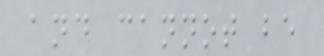and cannot be
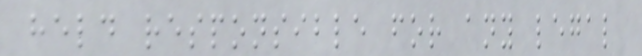held responsible for any legal
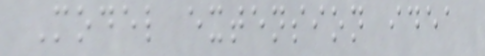Model extension idea
